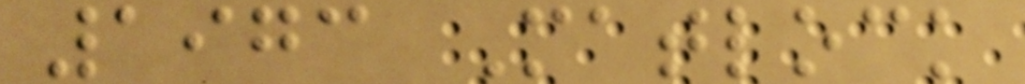1973 Matlock
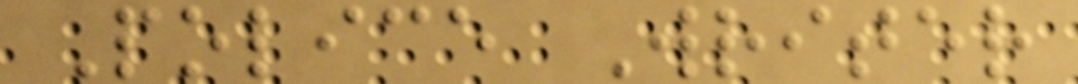Police Writer
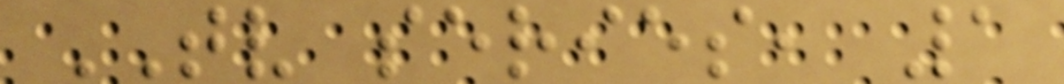TV series, 1
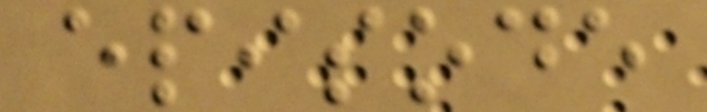episode
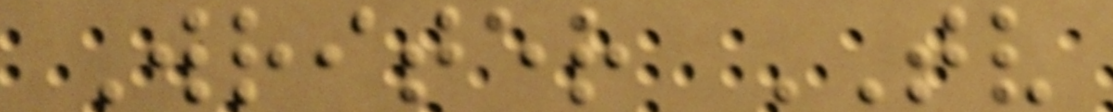Writer TV
